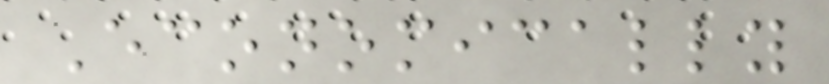Economically
